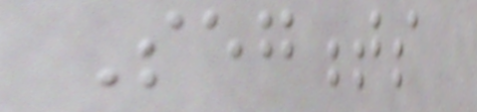Segments
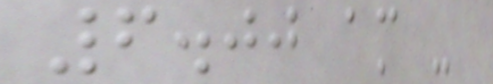6.00 am -
